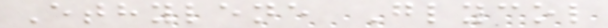Ethylene Glycol
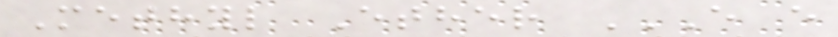Methyl Ether E E
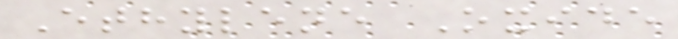Ethylene Oxide
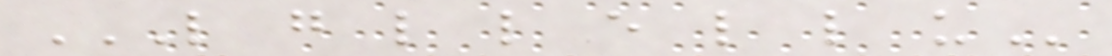L G L L E L L U
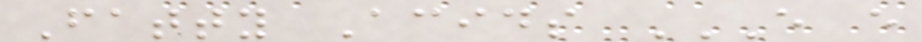Fatty Acids E E
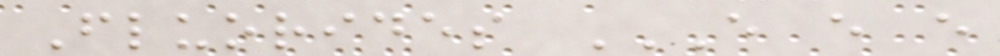Fluorides E E E
